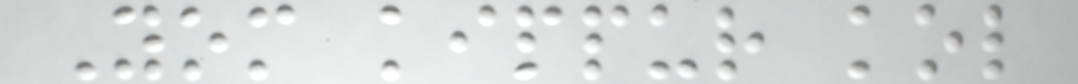Yom kippur kol
